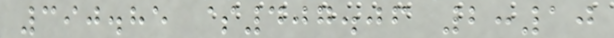390.85 $407.06 2:10
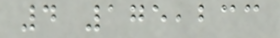4 175,233
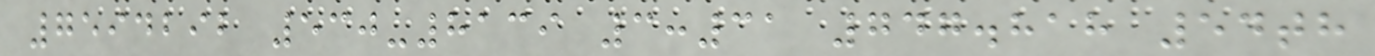7594292 530-8139 3:31 747.818 54th
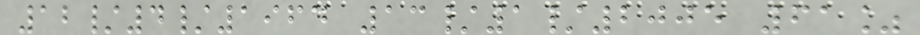12/4/1964 13/1/2005 61%
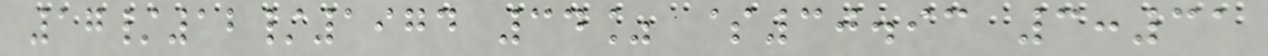17/12/1974 34% $30.93 3:31
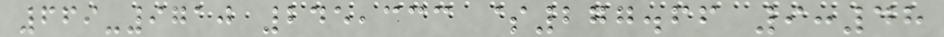669-9710 245,333 $277.66 9:48
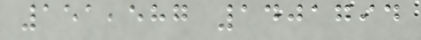151,587 1401794
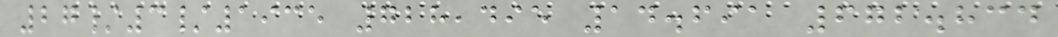27/3/1935 728,495 14.691 672.834
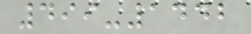499-1442
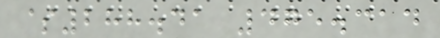$288.41 475.314
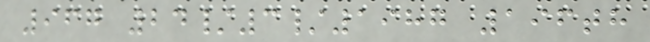967 24/3/1987 196th
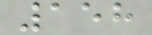158
